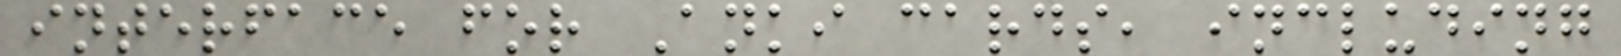interface for Anki cards, including
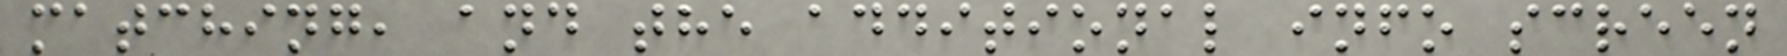matching, and the additional info screen
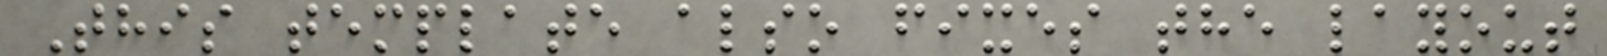This template also fixes the layout
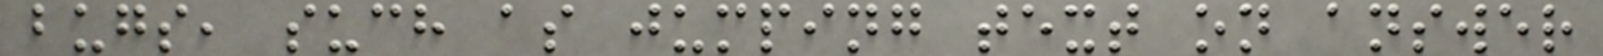bugs, such as jumping text on answer
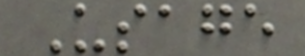Usage
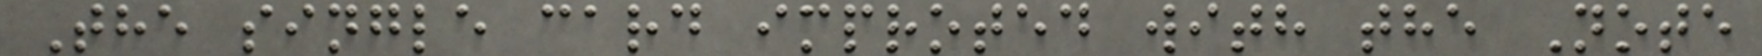The single card improted with the Note
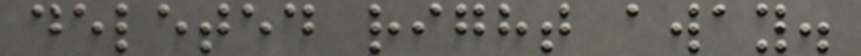deleted right away.
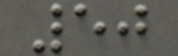50
